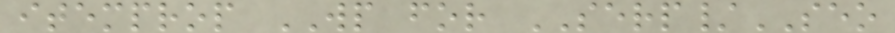itemprop WP for SERP/SEO
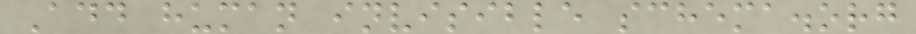Add human invisible schema.org
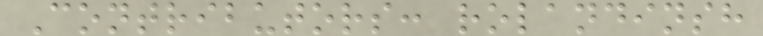Contributors: rolandinsh
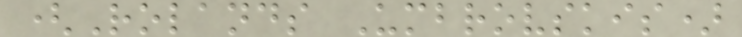(Rolands Umbrovskis)
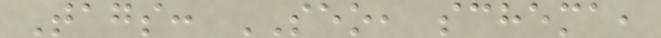Tags: SEO, schema,
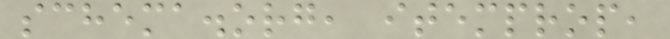schema.org, itemprop,
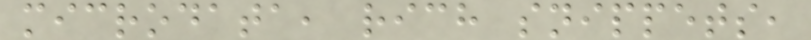microdata, rich snippets,
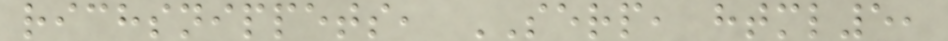richsnippets, SERP, html5,
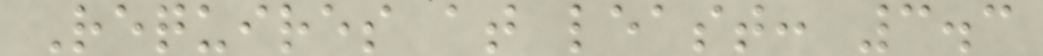Requires at least: 3.3
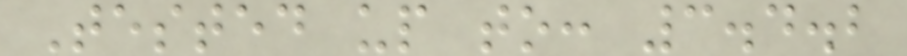Tested up to: 3.4.2
